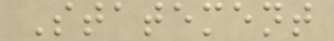Statement
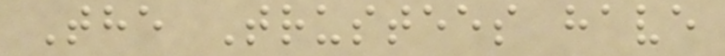The Trustees have
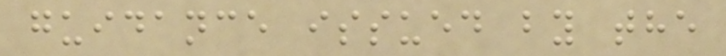guidance issued by the
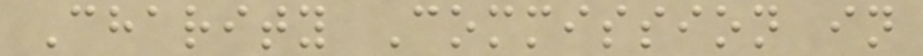Charity Commission in
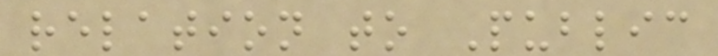relation to Public
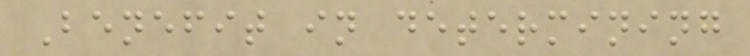Benefit in determining
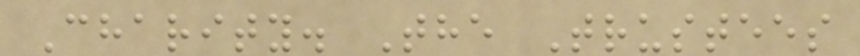Charity. The Trustees
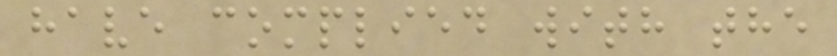have complied with the
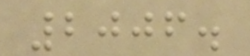2006.
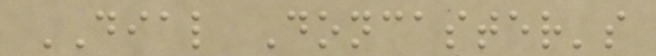DIAL Doncaster's
